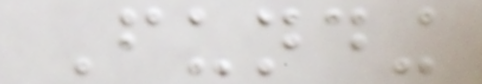Funding
